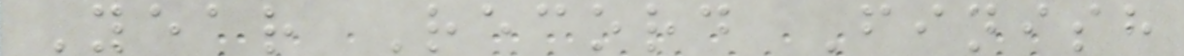Year Record Finish
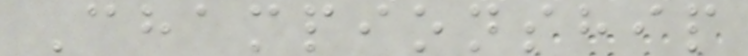Championship
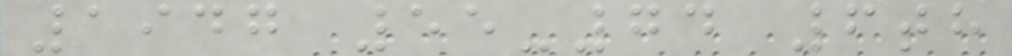1947 55-74 6th
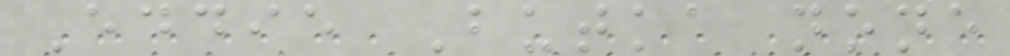Eddie Butka none
